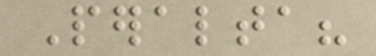Peralta?
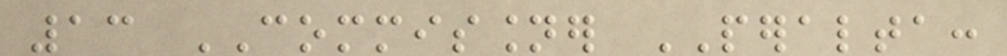13 COMMISSIONER PERALTA:
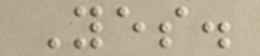Yes.
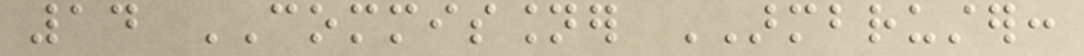14 COMMISSIONER ARMBRUSTER:
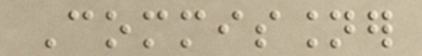Commissioner
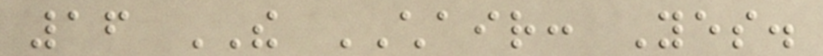16 THE CHAIR: Yes.
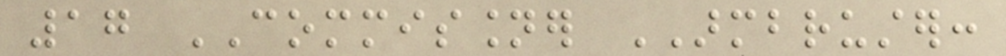17 COMMISSIONER ARMBRUSTER:
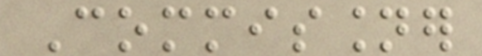Commissioner
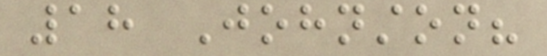18 Johnston?
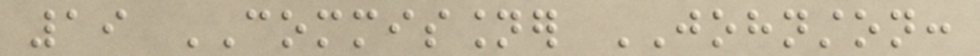19 COMMISSIONER JOHNSTON:
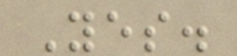Yes.
